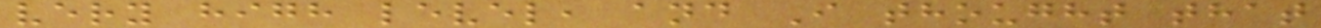very high level, and I thought that
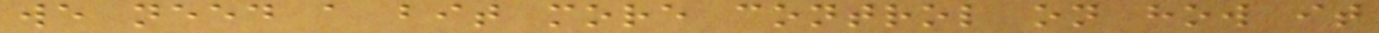we need a bit more control on how it
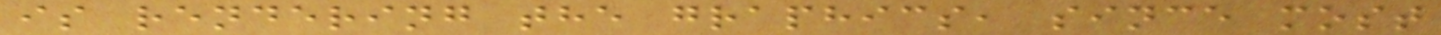is rendering the graphics, since most
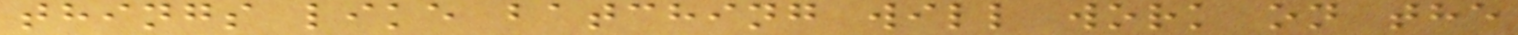things like batching will work on the
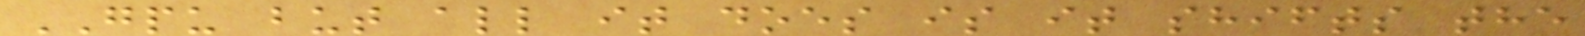GPU but all it does is it shifts the
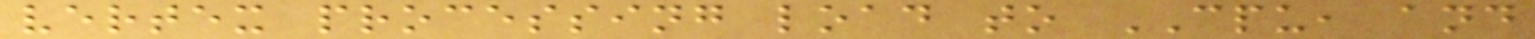vertex processing load to CPU, and
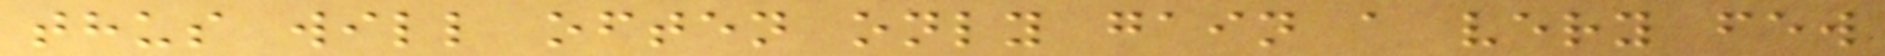thus will often only gain a very few
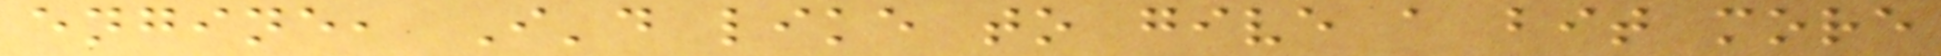engine, I'd like to give a bit more
